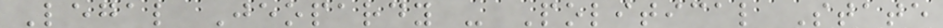Legal Jeopardy - Political State
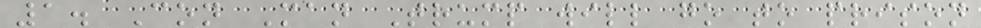1. Con Man Trump will go to prison
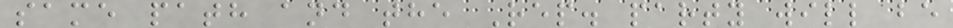same path and the Rep. party will be
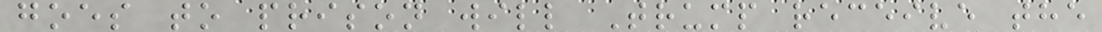goes to prison will Trump receive the
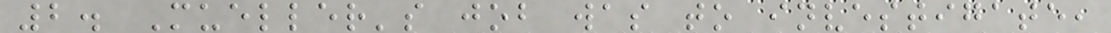2. Mueller's job was to investigate,
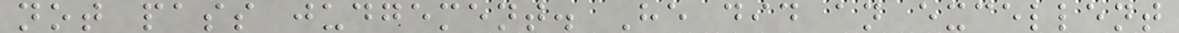not pass judgement. He did an excellent
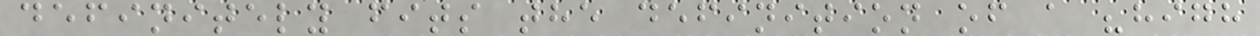definitely fits the definition of a "high
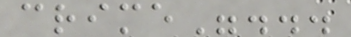crime"...
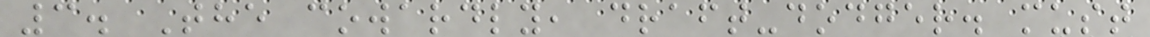3. The cowardly, draft-dodger. must
